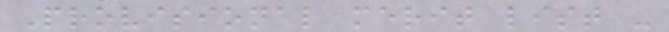Provisional merit list -
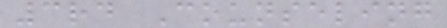3rd Counseling
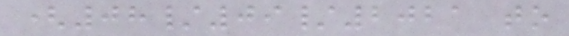(08/09/2021 to
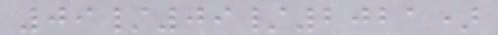09/09/2021)
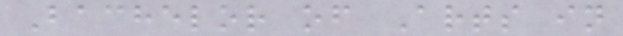Bachelor of Arts in
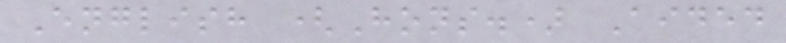English (Hons.) Aided
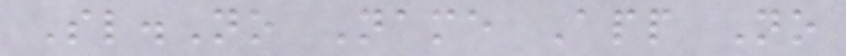Sl.No Name App No
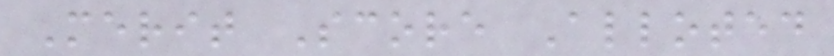Merit Score Alloted
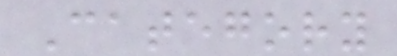Category
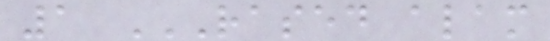1 RASED ALAM
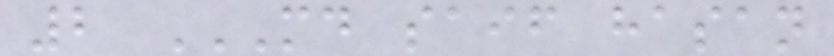2 MD SAIF HASAN
